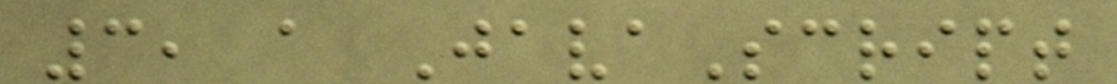3, a JavaScript
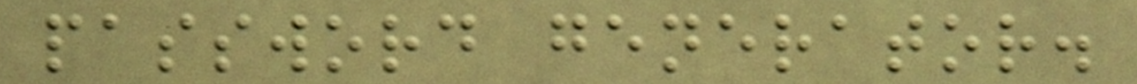password generator.
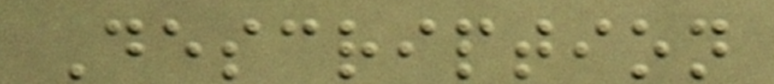Description
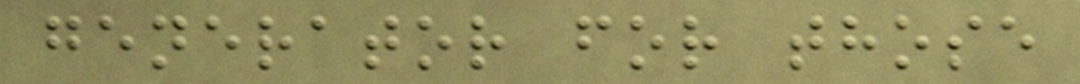generator for those
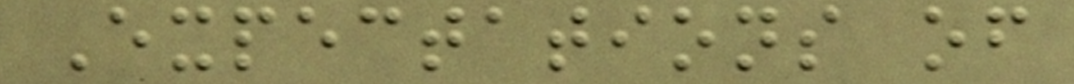Expectations of
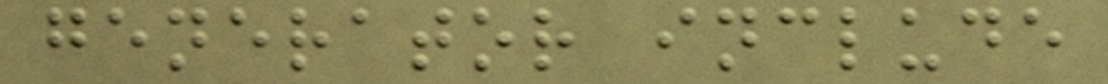generator include
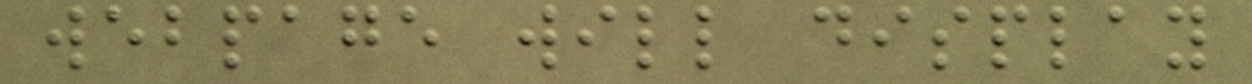webpage will display
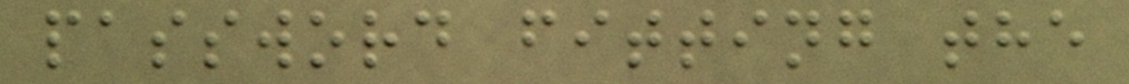password fitting the
